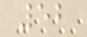52
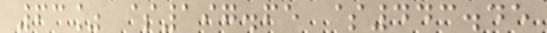63% $197.65 $443.45
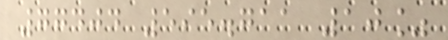77404 595.711 10%
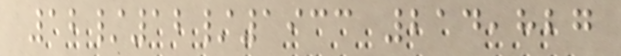12/12/1933 214,827
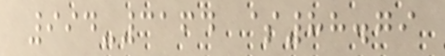994-3164 $88.79
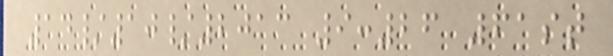14/10/2013 9:26 61st
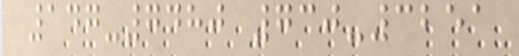147-7480 730-3251
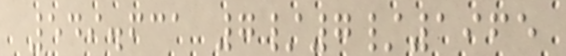549.631 7/7/1965
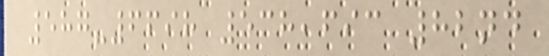587-6698 538,693 82nd
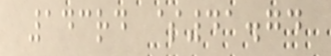143rd $41.74
